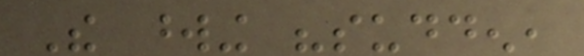The wording "sudden,
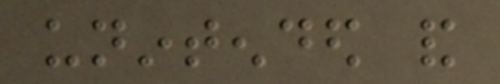unintended and
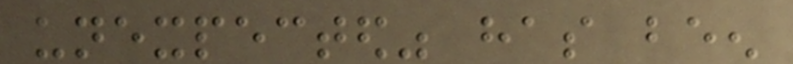unexpected" has been
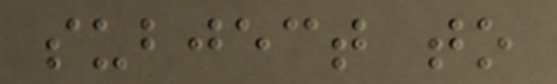subject to
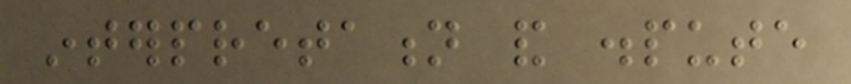interpretation and dispute
